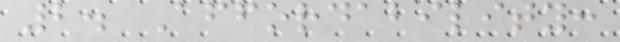2. Affordability:
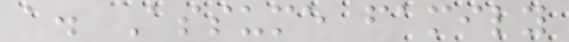a. Assume family
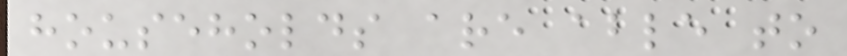households are able to
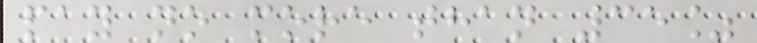pay no more than 35%
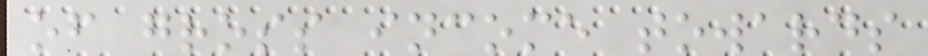of gross income towards
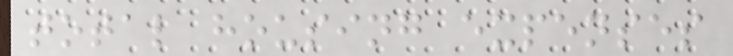total housing expenses
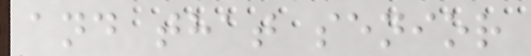and that senior
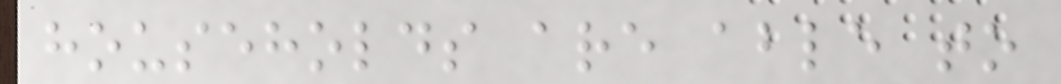households are able to
